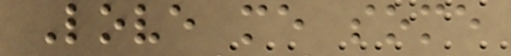Love me some
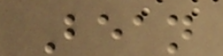Bean
